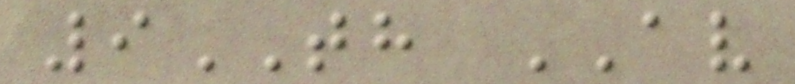9TH AV
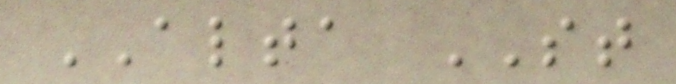ALTA ST
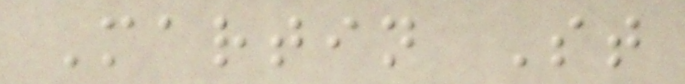Martin St
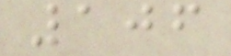106
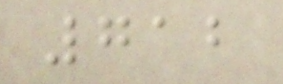712
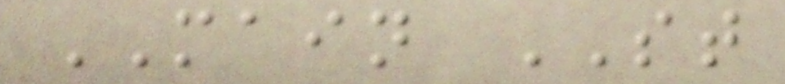MAIN ST
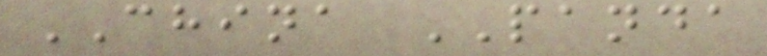CHINA PANDA
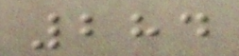284
